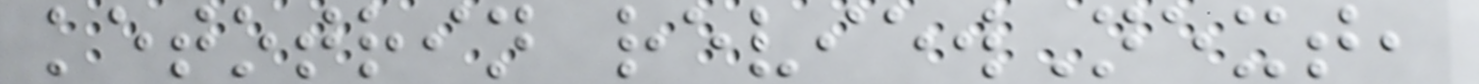ketotrin reviewNext,
